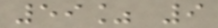59% 9
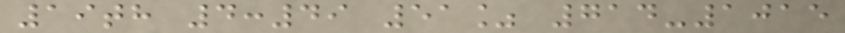19th 4:49 51% 714-1015
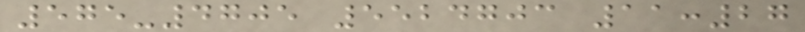575-4705 5524703 11:27
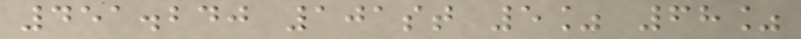451.240 101st 5% 68%
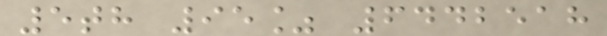5th 95% 6442518
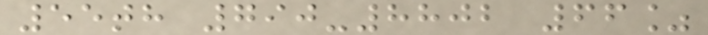55th 790-8802 66%
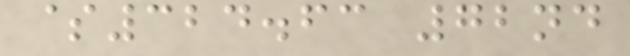$324.63 72nd
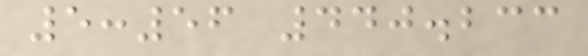5:56 440.233
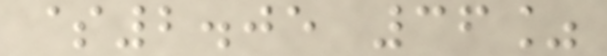$2.05 36%
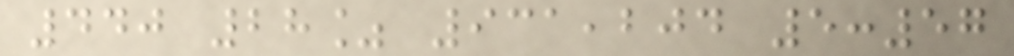440 28% 931,204 5:57
